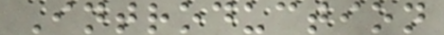Introduction
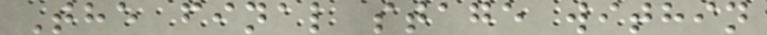The final stage within
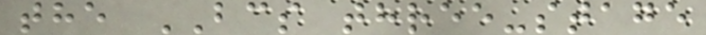the BCS three-stage
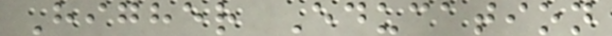Higher Education
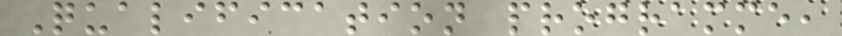Qualification programme,
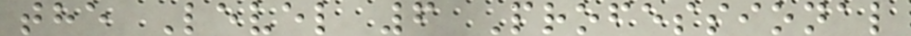the Level 6 Professional
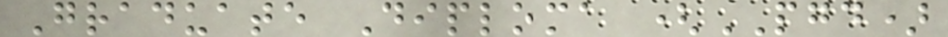Graduate Diploma (PGD)
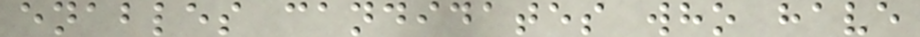enables candidates who have
